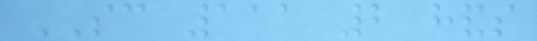SC 111 2 hands
